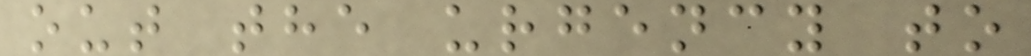out the urgency to
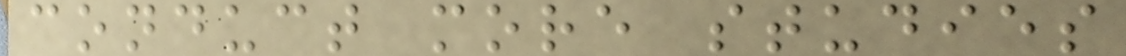conduct more studies
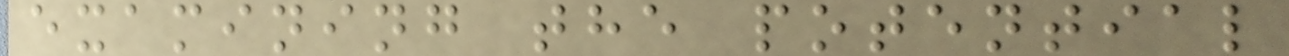examining the potential
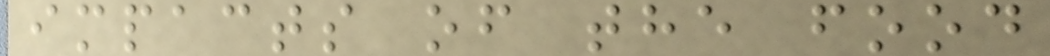impacts of the food
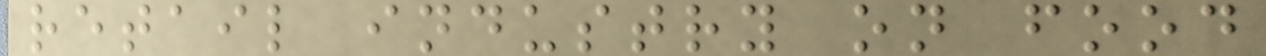retail industry on food
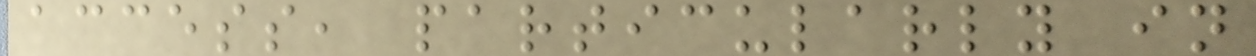access, particularly in
